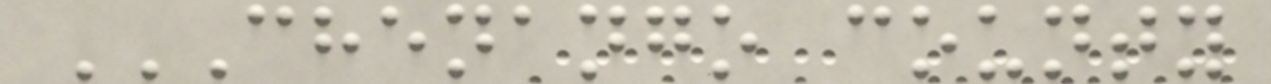CHENANGO COUNTY
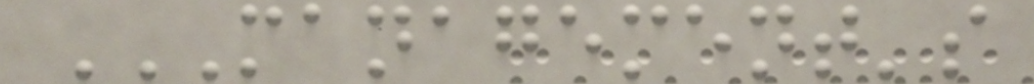MANAGEMENT'S
